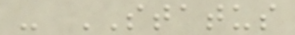- STATUS
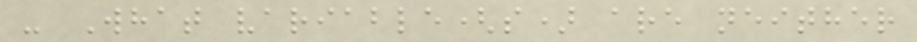- What variable(s) are neither
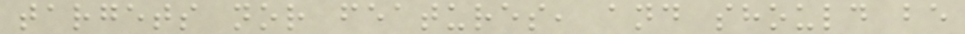targets nor features, and should be
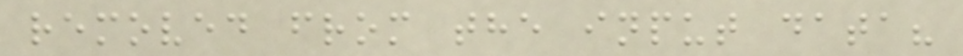removed from the input data?
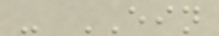- EIN
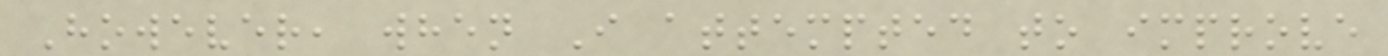However, when I attempted to improve
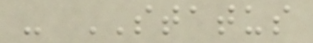- STATUS
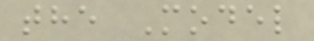the Model
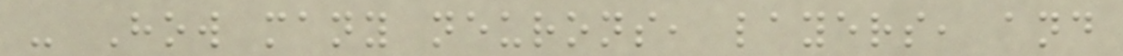- How many neurons, layers, and
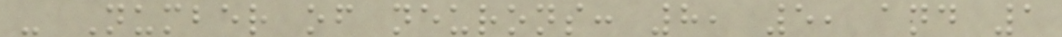- Number of neurons: 8, 5, and 1
